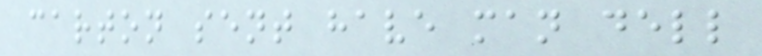carton sent have man dell
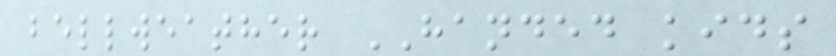bellweather HANDED kids
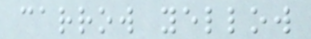carrow yellow
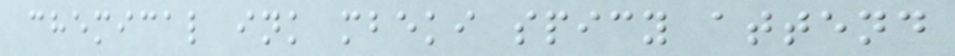chemical ink mbeki spicy attend
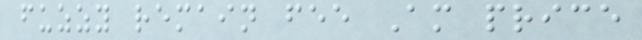fuzzy remain fee Am price
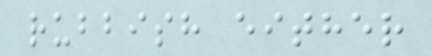rubbish either
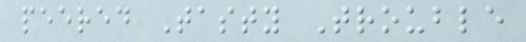peered Tasty Trouble
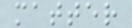matter
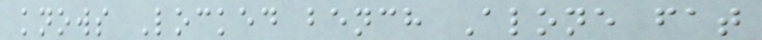knows Locked bench Alone fat
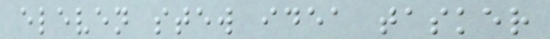eleven stew idea tasker
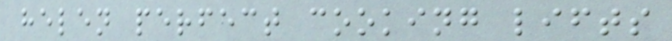helen perfect cooking lifts
